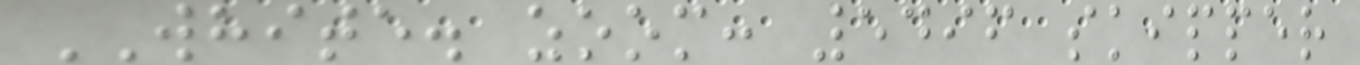WHITE. zoom: 5496 skipper
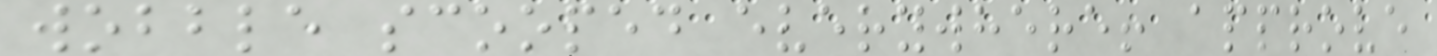wobble scooped everywhere! approve
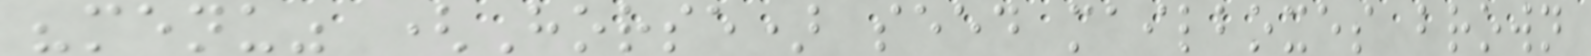"menu" (Horse) seed mailboxes brown
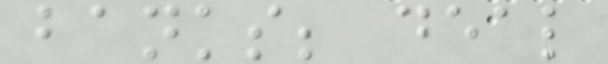banks; deal
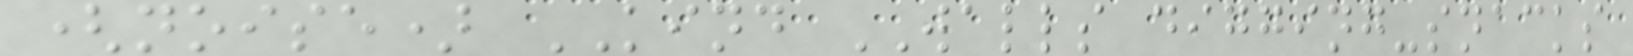(noise) KIND WALLS digging-snacks
